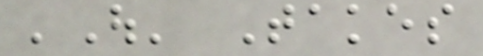'Out' Takes
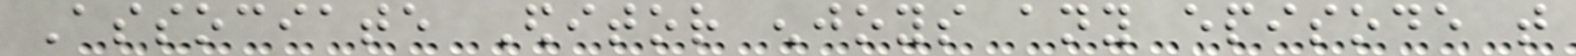Associate Editor enjoys any episode that
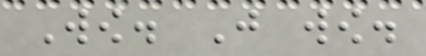Wow. Just wow.
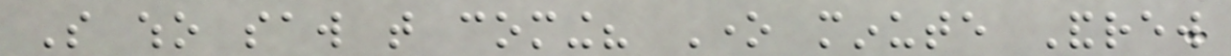So who saw that coming? One minute Andrew
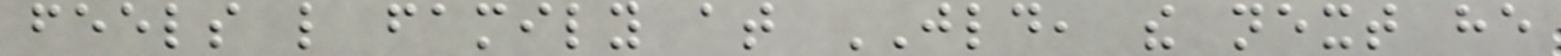feels like family at JLD, the next he
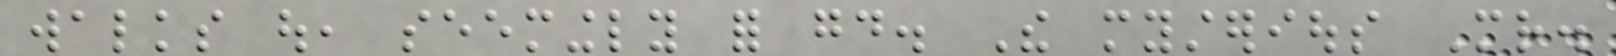walks out, seemingly for good. The mysterious Mr.
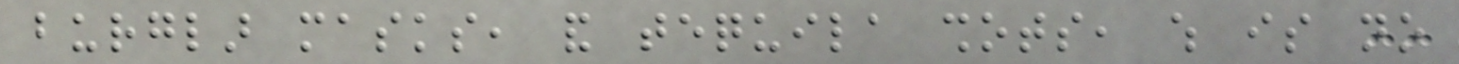burglar masks, and tequila shots, which is no
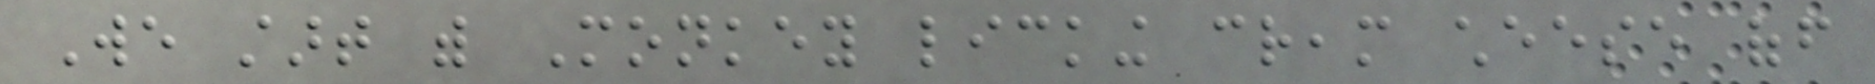We start with Monkey licking cream cheese off
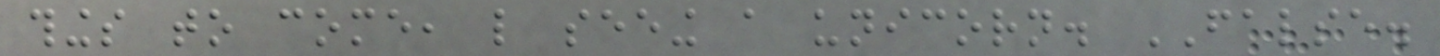things to come, like seeing a unicorn. FALSE.
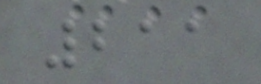211
